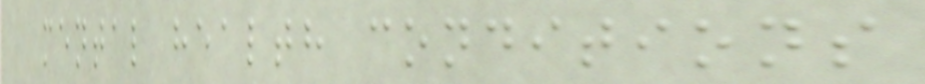mental health conditions
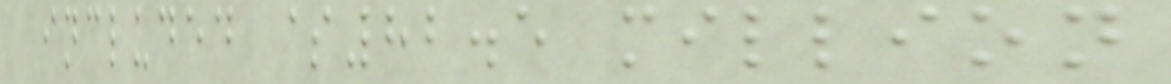included $82.5 million
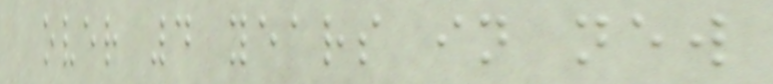over 4 years in new
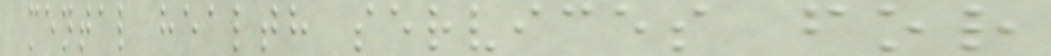mental health services for
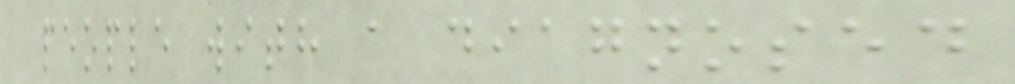people with a diagnosed
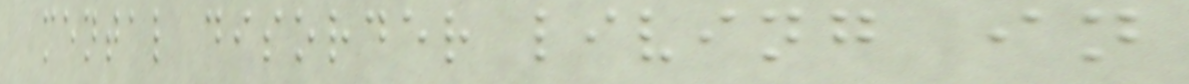mental disorder living in
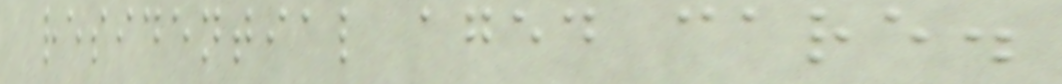residential aged care.
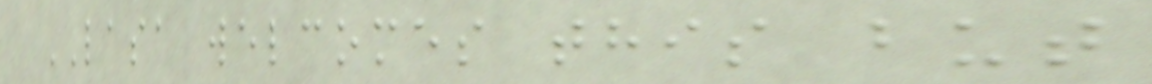LASA welcomes this but
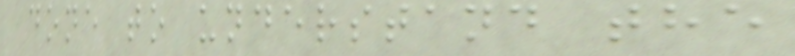done to understand the
